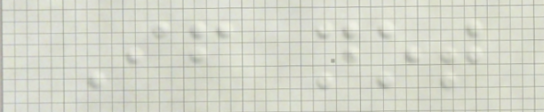If not
